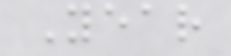Year
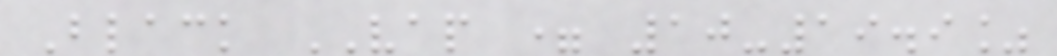Black VAP = 10-19.9%
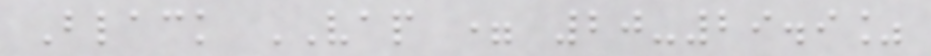Black VAP = 20-29.9%
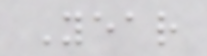Year
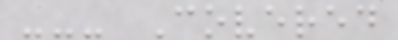--- Covered
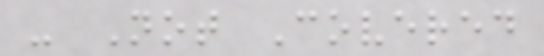- Not Covered
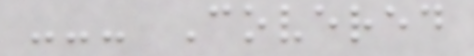--- Covered
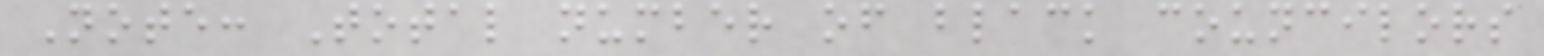Note: Total number of black councilors
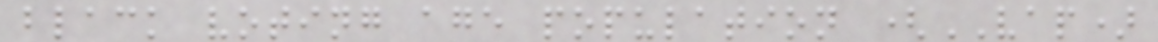black voting age population (VAP)
